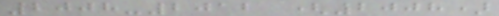2008-2012 (2008)
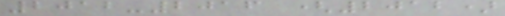2012-2016 (2012)
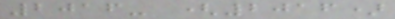2016- (2016)
